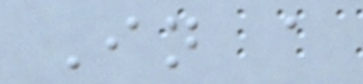In a
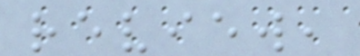review,
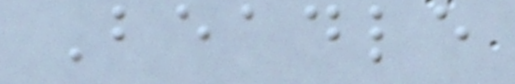Beadle
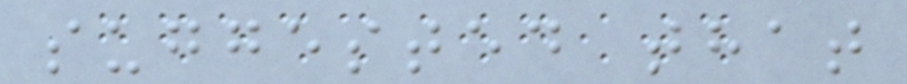suggested that
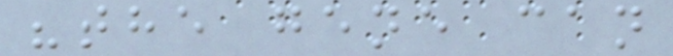"the gene can
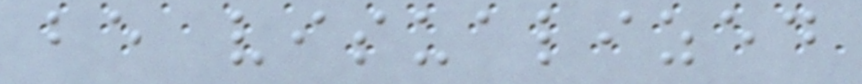be visualized
